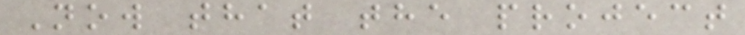Now that the project
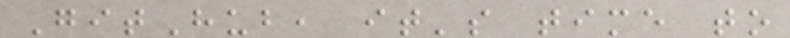GitHub, it's time to
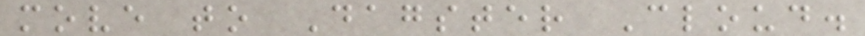move to Dagster Cloud.
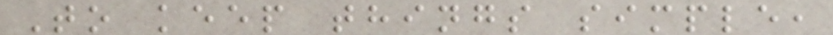To keep things simple,
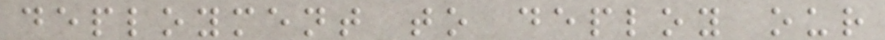deployment to deploy our
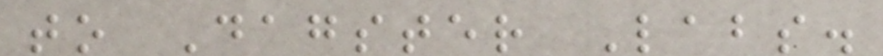to Dagster Labs.
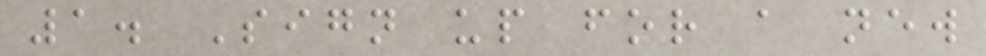1. Sign up for a new
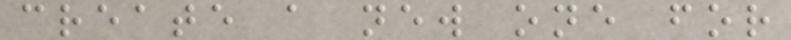create a new one for
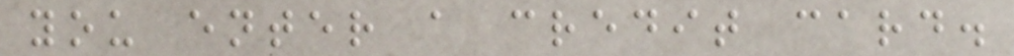you enter a credit card.
